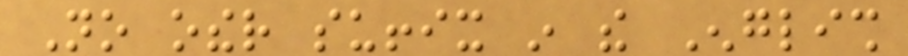No other suffix in the English
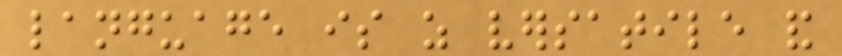language is as versatile and
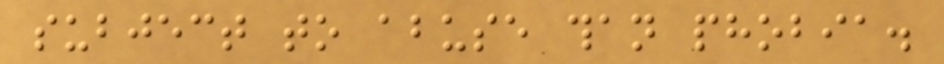subject to abuse than phobia.
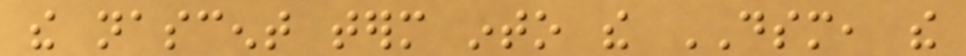the nascent term into the DSM, the
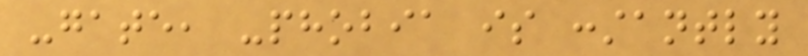-gate, -phobia is constantly
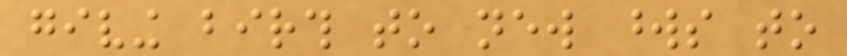giving birth to new words to
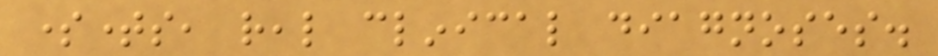sometimes, real clinical diagnoses.
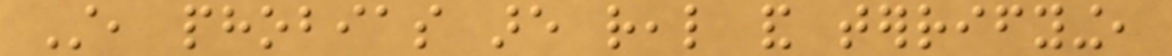Still, phobias are real and terrifying,
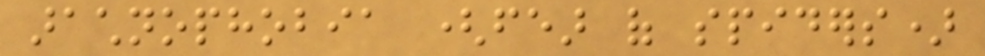arachnophobia (fear of spiders)
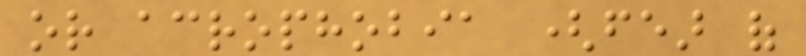or acrophobia (fear of
